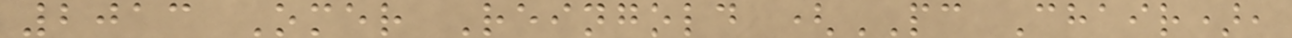2013 Omer Reingold (PC Chair),
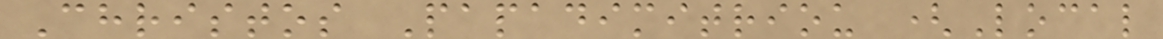Christos Papadimitriou (Local
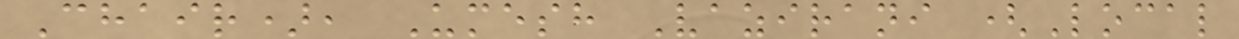Chair), Umesh Vazirani (Local
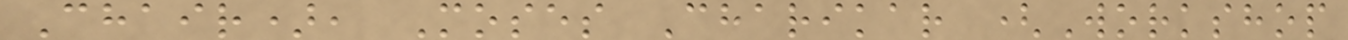Chair), Moses Charikar (Workshop
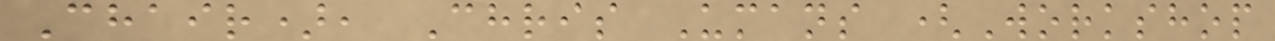Chair), Chris Umans (Workshop
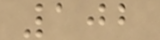102
